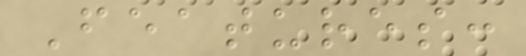Features:
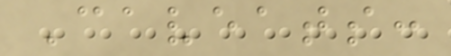Caveats:
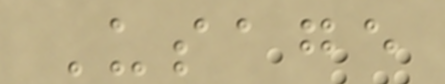Usage
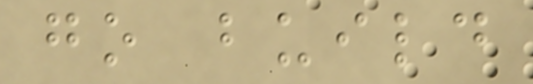go build
